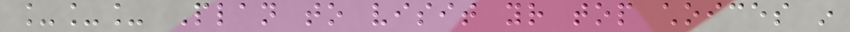___ Plan to visit your top choices in
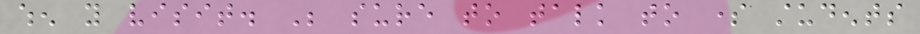when you visit. Be sure to talk to some students
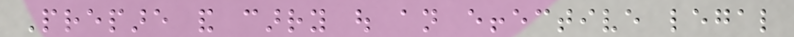Prepare and carry out an effective legal
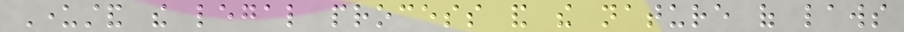Understand the legal process and the nature of laws
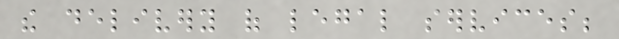the delivery of legal services;
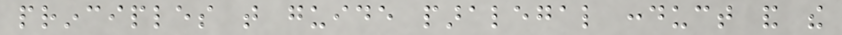principles that guide paralegal conduct and the
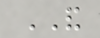AND
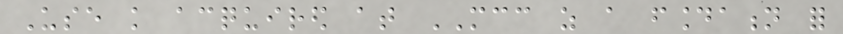Use knowledge acquired at MCC as a foundation for
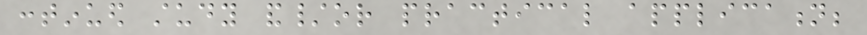continued study and/or practical application;
